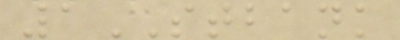1STBANK
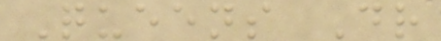Queens Dr
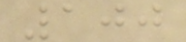100
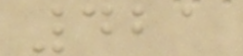421
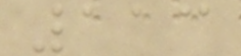113
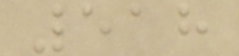518
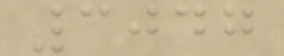3047
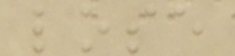lose
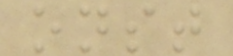onst
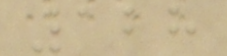128
